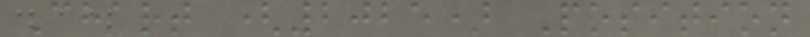Chart (2025) Position
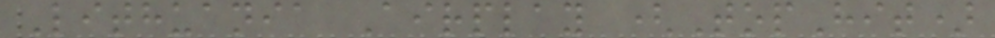Lithuania Airplay (TopHit)
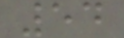54
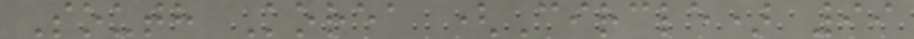South Korea (Circle) 99
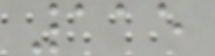115
